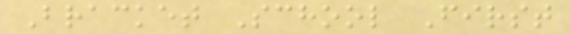Bracket School First
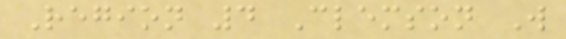Region 4 Clemson W
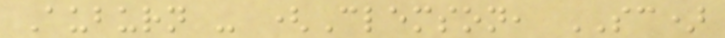Auburn - (Clemson, SC)
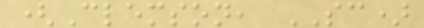(Clemson, SC)
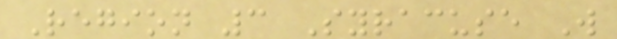Region 3 Syracuse W
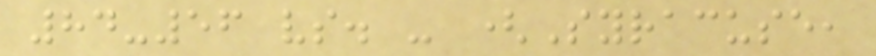84-56 vs. - (Syracuse,
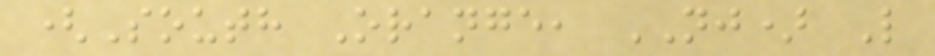(South Orange, NJ) L
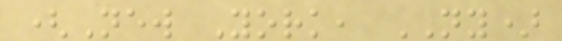(New York, NY)
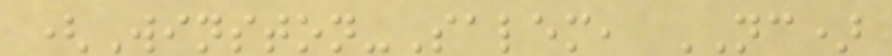(Winston-Salem, NC)
